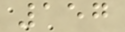157
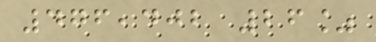476,402 26%
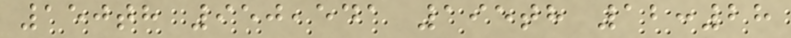150th 950,541 195th 12:28
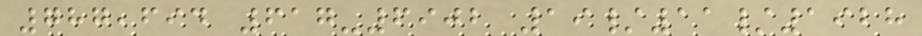787,694 617-6902 19/11/1928
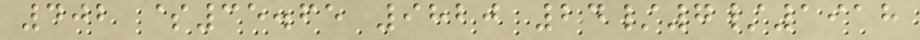402 $35.65 9820 24/7/1918
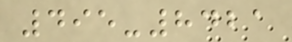495-8421
